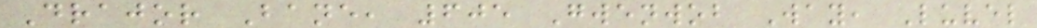Drajor Bane, 605 Gwenwob Way, Luvel
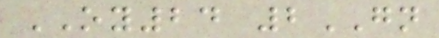OY24 2GN
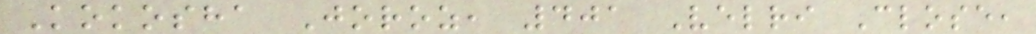Kokosha Joroz, 401 Velri Close,
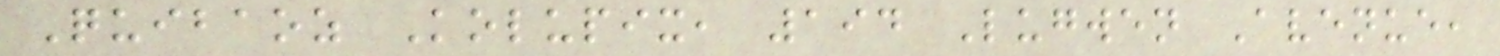Quibaoz Kolupix, 194 Lugwen Avenue,
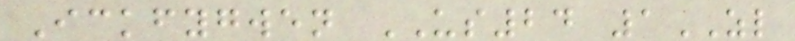Ickfygwen US24 1ZL
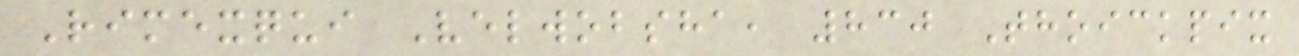Rimexqui Velwobsha, 830 Thoickpix
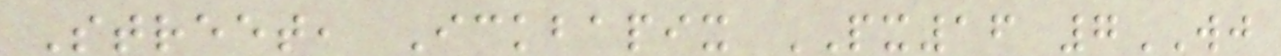Street, Ickbapix PX16 7WJ
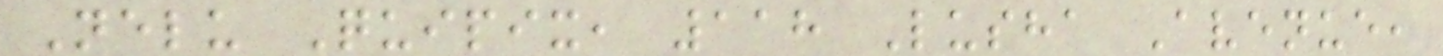Nelu Quipix, 118 Lusha Avenue,
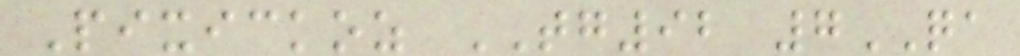Pixickoz TG92 7QA
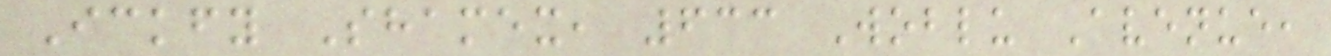Ickfy Shamex, 633 Woblu Avenue,
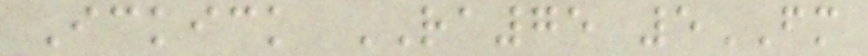Ickick RA75 5FM
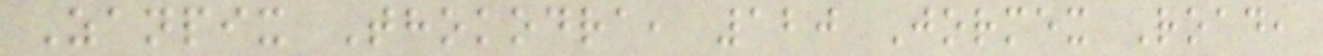Zanpix Thokodra, 120 Jormex Road,
